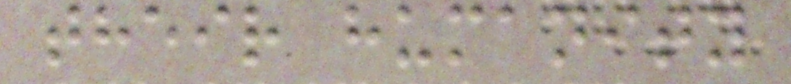their humanity
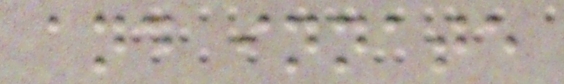and innate
